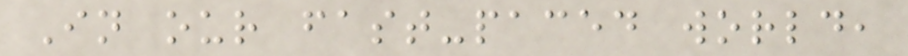In our fast-paced world,
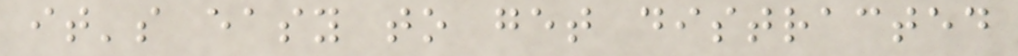it's easy to get distracted
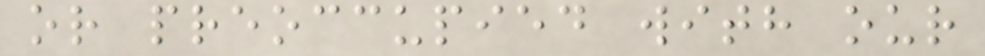or preoccupied with our
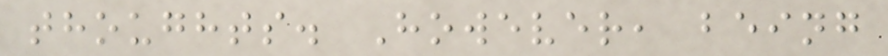thoughts. However, being
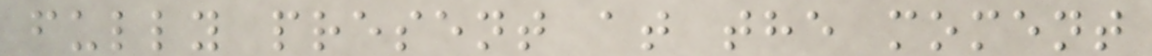fully present at the moment
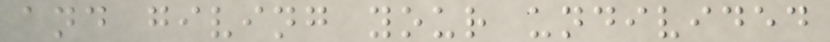and giving your undivided
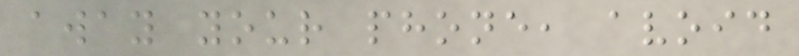away your phone, avoid
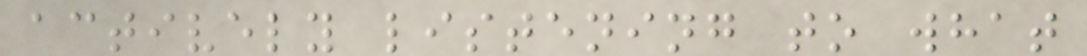actively listening to what
